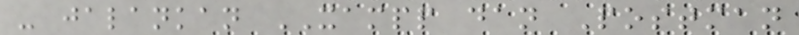- jalankan XAMPP dan Postman
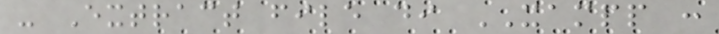- Extract file di XAMPP :
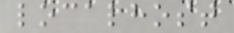localhost
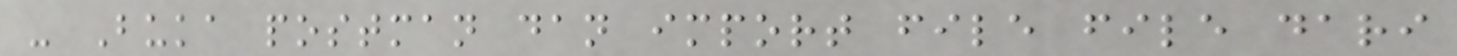- Buka postman dan import file file dari
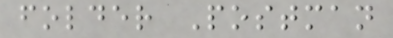folder Postman
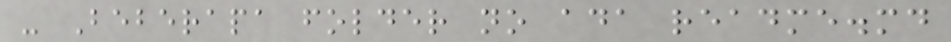- Beberapa folder no ada readme.md
